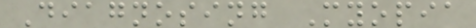Diagnosing Myopia
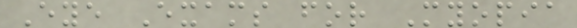Eye Exams for Myopia
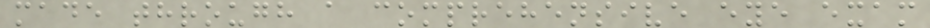made through a comprehensive eye exam
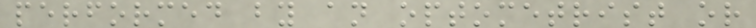performed by an optometrist or
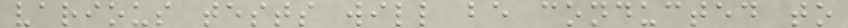various tests will be conducted to
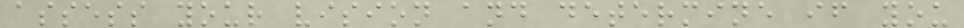assess your vision and determine if you
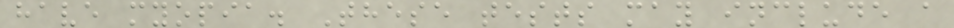have myopia. These tests may include a
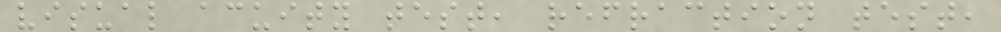visual acuity test, refraction test,
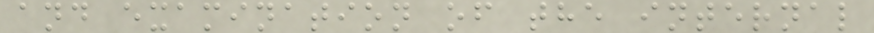and examination of the internal
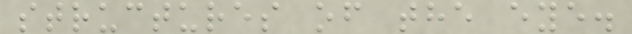structures of the eye.
